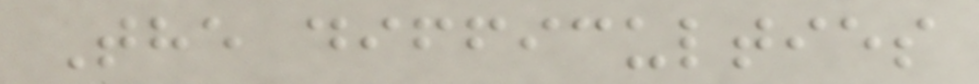The difficulties
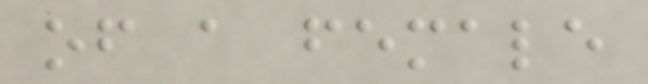of a female
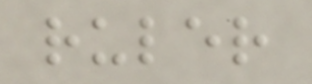ruler
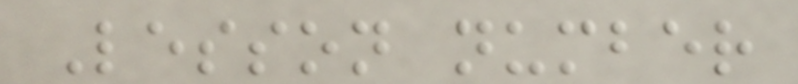Lesson number
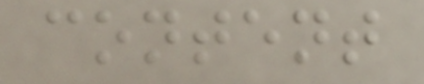content
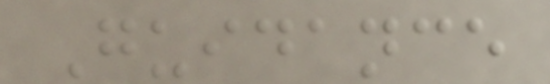Guidance
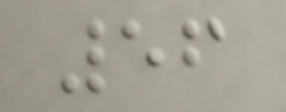56
